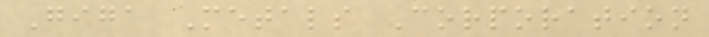Giga Metals Corporation
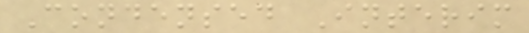Condensed Interim
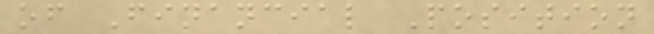of Financial Position
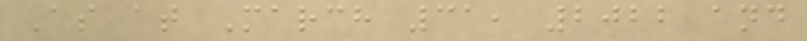As at March 31, 2022 and
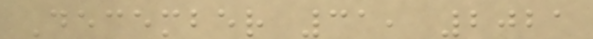December 31, 2021
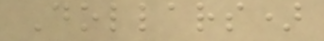Dollars)
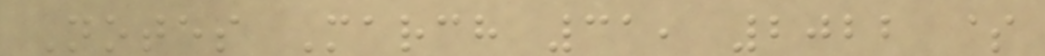Notes March 31, 2022 $
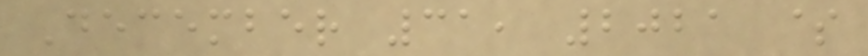December 31, 2021 $
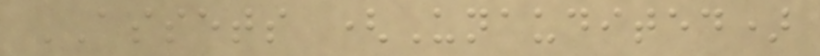ASSETS (Unaudited)
